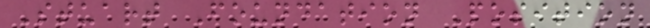Stuart Foundation Position
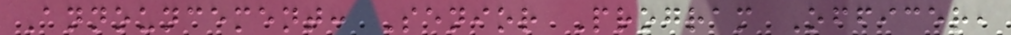Announcement: Senior Program Officer,
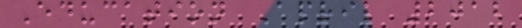Education April 2012
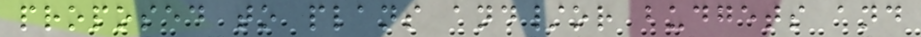proposed to plans and/or budgets and
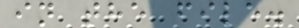in the file.
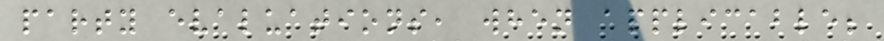party evaluations, when applicable;
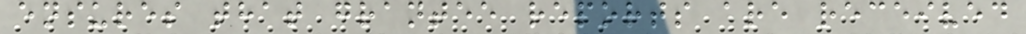ensures that grantee reports are received
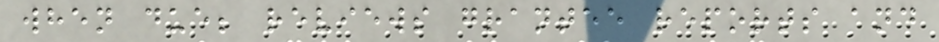when due; reviews grantee reports and
